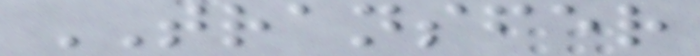TRANSFER
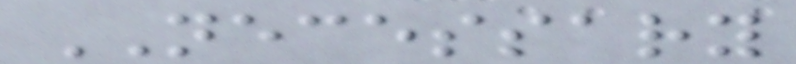NECESSARY
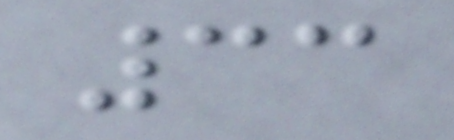33
